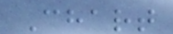Chart
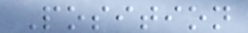Position
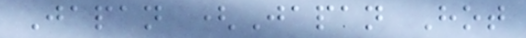Japan (Japan Hot
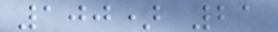100) 21
